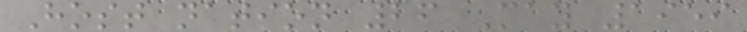Host nation 26 May 1959
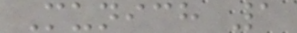Munich 1
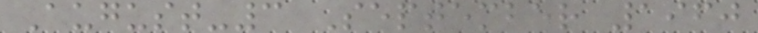August-3 September 1960
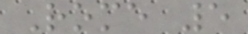Rome 5
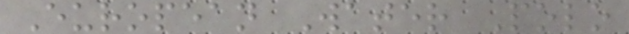European Water Polo
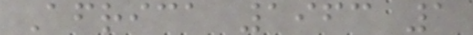Africa 1963 1
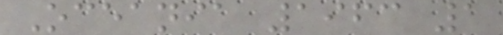Oceania 1963 1
